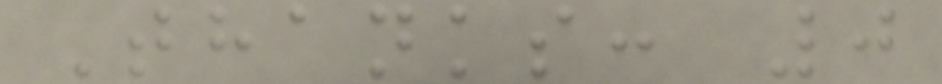Thanks: 0
